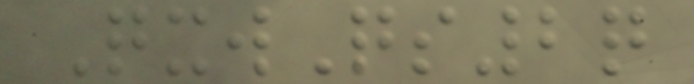QxwQs2q
